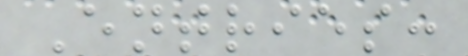Entries:
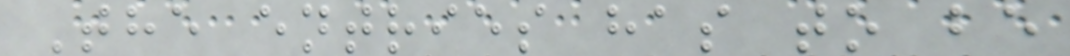The entries has to be
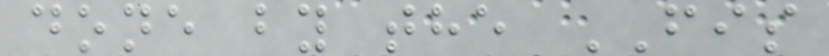done by the FIS
